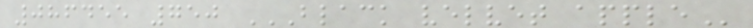086455 750 BLACK VELVET APPLE
